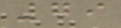79
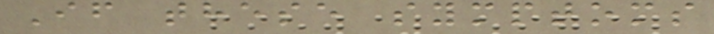If these symptoms
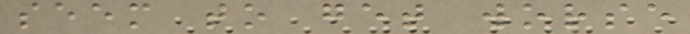seem to get worse
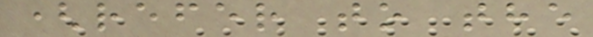(refer to the
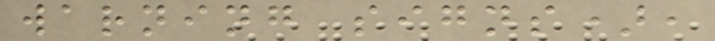warning signs),
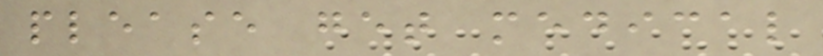please get medical
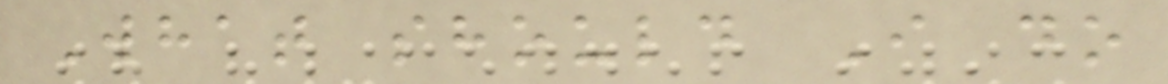What should I do
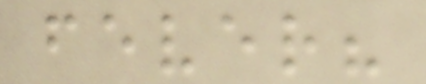fever?
